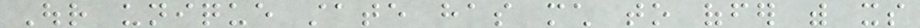Our unique state has much to offer with its
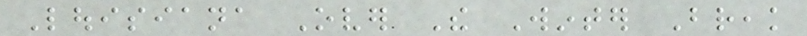Louisiana Over The Winter Break
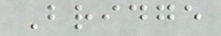Bridge
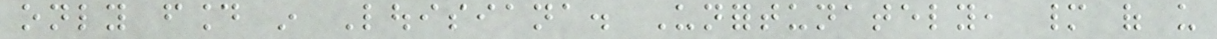only found in Louisiana. Unfortunately, many of us
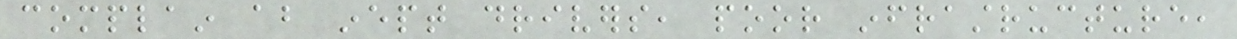complain about inept drivers, poor infrastructure,
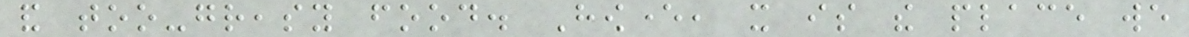and too-greasy food. However, it is the place we
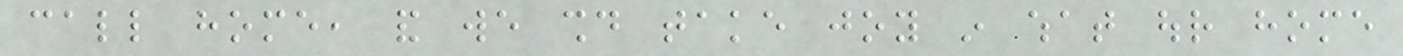call home, and we should take joy in what our home
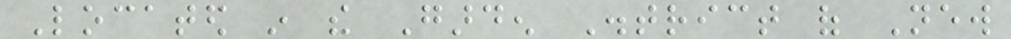Located in the Garden District of New
